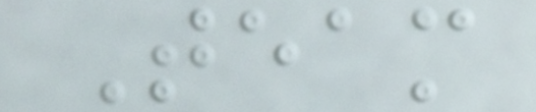Team
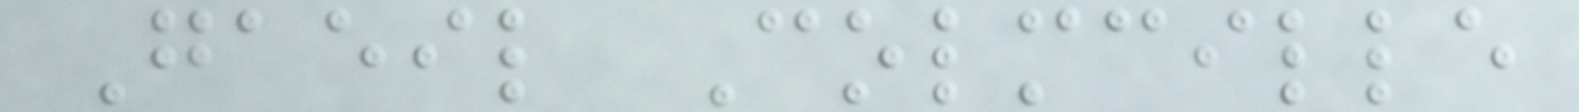Gaeil Colmcille
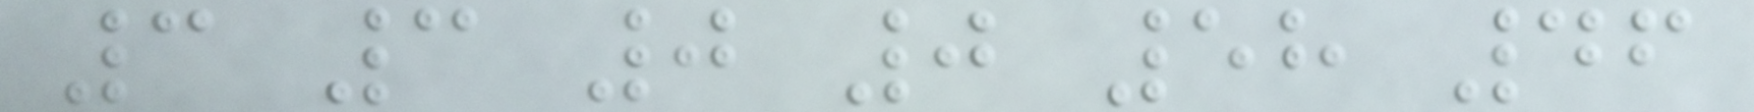3 3 0 0 58 46
